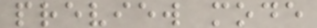preview mode
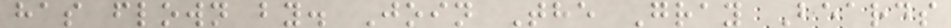has flown by. Join The Gray Beards
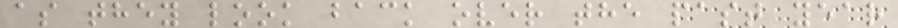as they look back over the past year
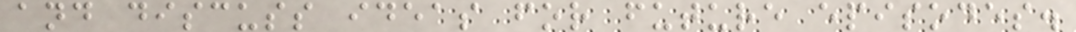and discuss ideas for future episodes.
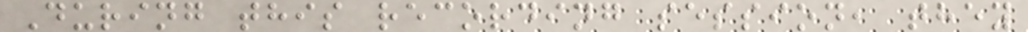During this recording session, they
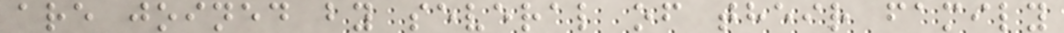are joined by several of their family
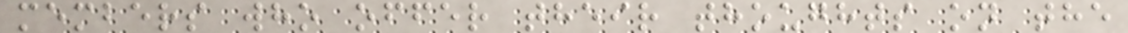members who offer their thoughts on the
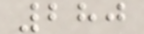280
